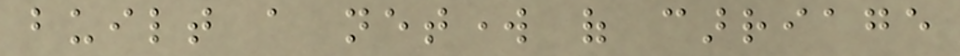built a network of carriage
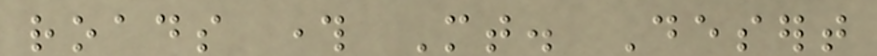roads through Mt. Desert
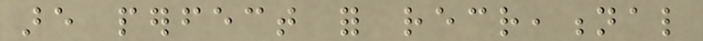are perfect for recreational
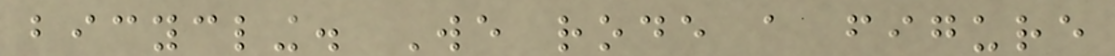bicycling. We rode a figure
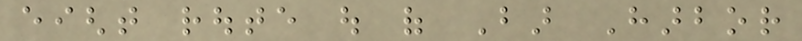eight route out of Bar Harbor
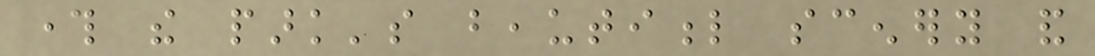through the park's beautiful scenery and
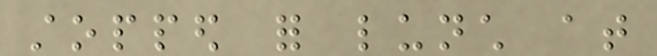stopped for lunch at
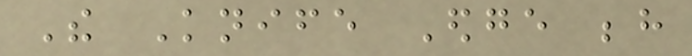The Knife Edge behind
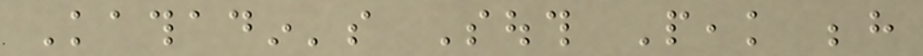Kathadin's South Peak behind
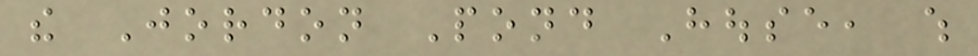the Jordon Pond House, which
